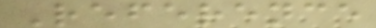Reference
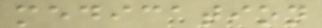medication
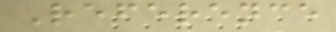Reference
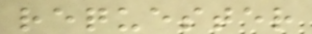requester
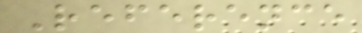Reference
